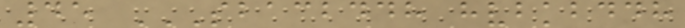45 SBACBDDH HVBKBDDH
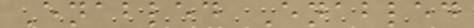Enabled Enabled
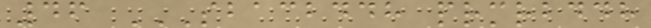46 SBACBDDH PRMRBDDH
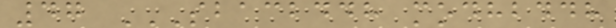47 SBACBDDH MODHBDDH
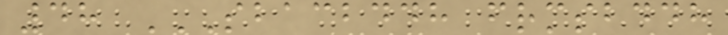48 SBACBDDH FRMSBDDH
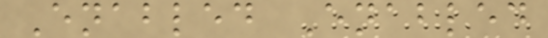Enabled Enabled
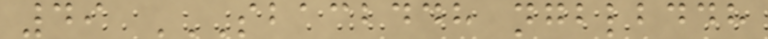49 SBACBDDH NGBLBDDH
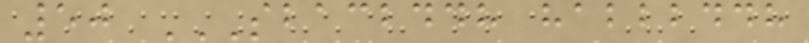50 SBACBDDH HABBBDDH
